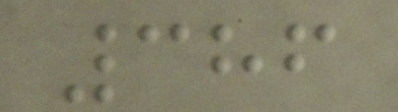386
